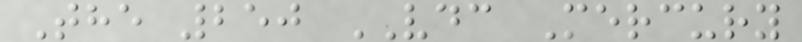The 250 VDC Mercury
